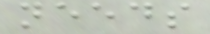needs
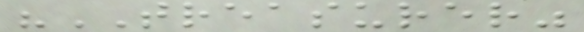"TREASURER"
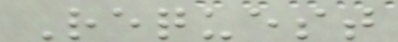Request
